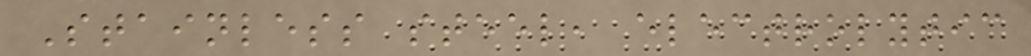Stainless steel, electrolytic
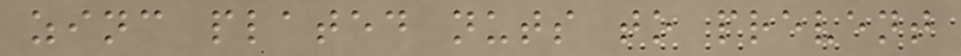zinc plated nuts to prevent
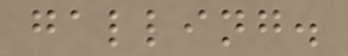galling.
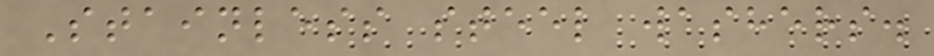Stainless steel washers.
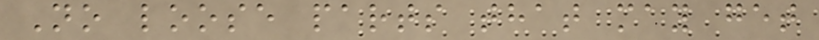No loose parts that may get
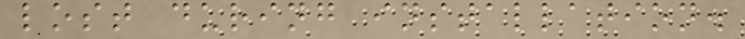lost during installation.
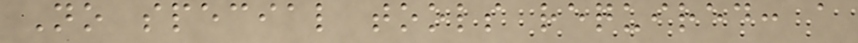No special tools required: a
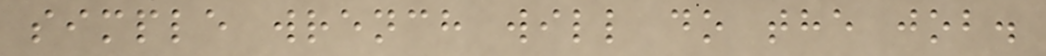simple wrench will do the job.
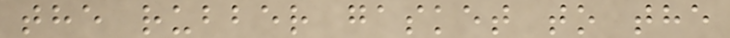the rubber gasket to the
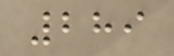289
